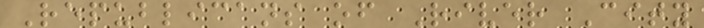Republicans of River City
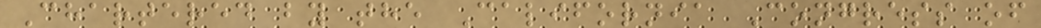Chartered by the California Congress of
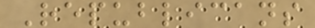Republicans
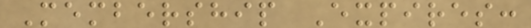Membership Expires:
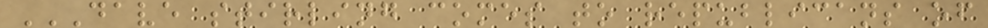DAVE STIRLING COMES TO REPUBLICANS OF
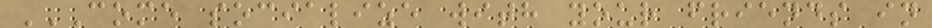COME SOCIALIZE WITH YOUR FRIENDS IN
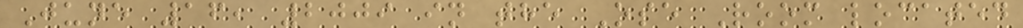June 16, 2009 in the Ose Room located
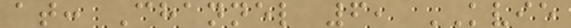at: Channel 6, KVIE
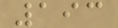193
